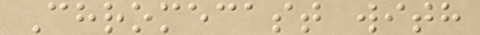Chromecast with
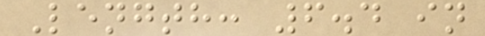Length: 6.4 in
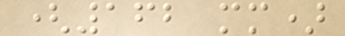(162 mm)
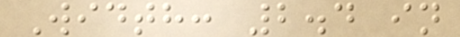Width: 2.4 in
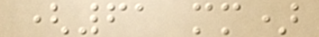(61 mm)
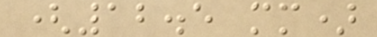(12.5 mm)
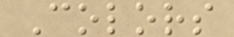Colors
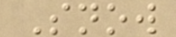Snow
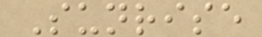Sunrise
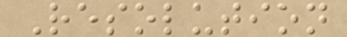Resolution
